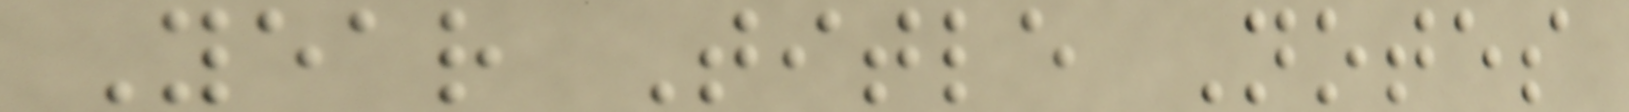Year Title Notes
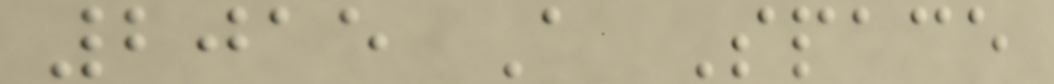2015 A Space
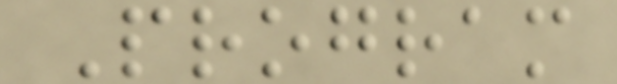Program
